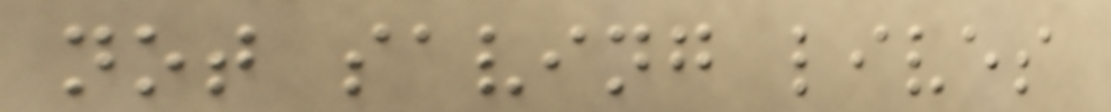not saving lives
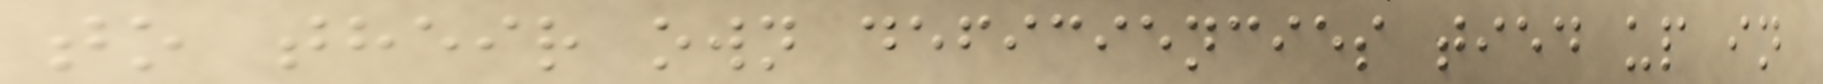to their own deficiencies tied up in
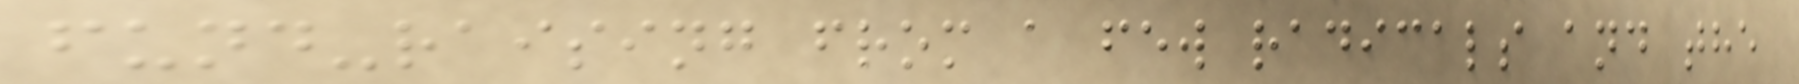fund-raising from a few radicals and the
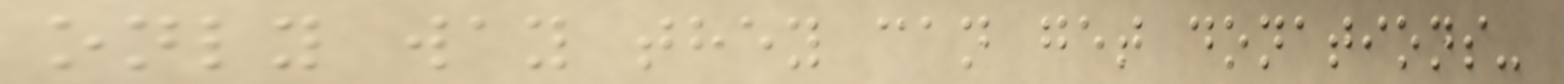only way they can get donations-
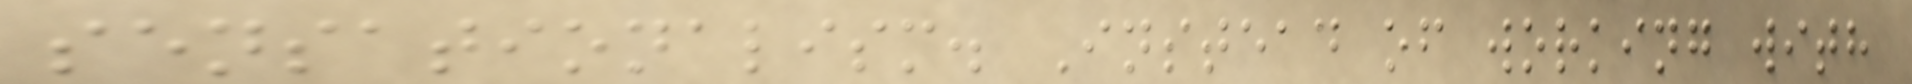sensationalism. Instead of working with
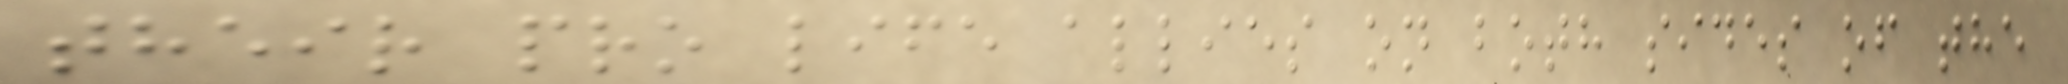their pro life allies on both sides of the
